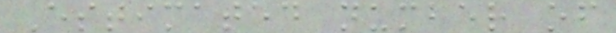Estimated number of
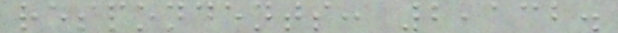respondents: 2,132.
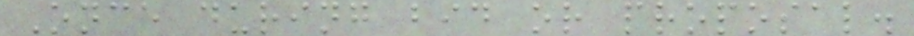Once during bid or proposal.
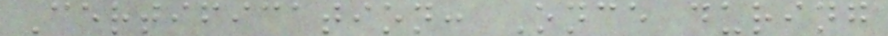Certification: Once during
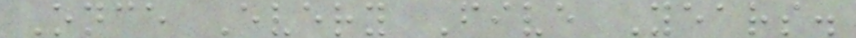Once Every Five Years.
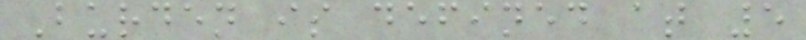Burden is defined at 5
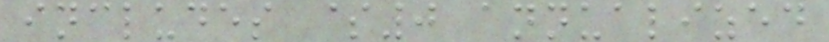includes $0 annualized
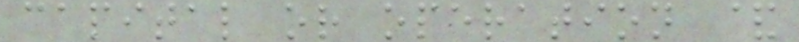capital or operation &
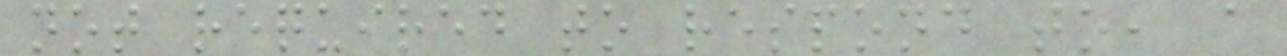not required to respond to, a
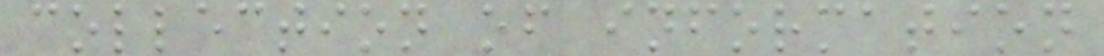collection of information
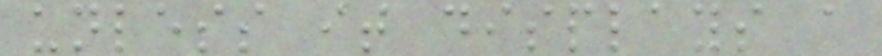unless it displays a
